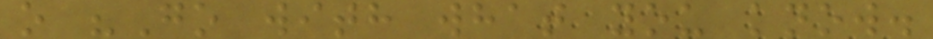o "Go with what you know.
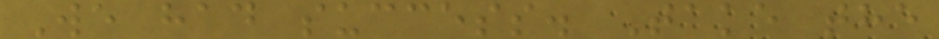We had success. Take the
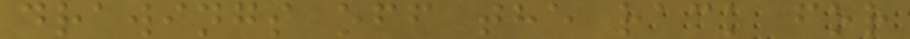drawings off the rack for
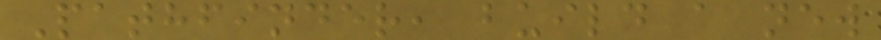Pathfinder, build a new
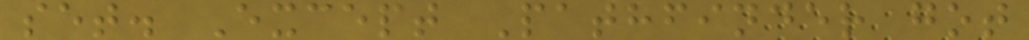set. Except Pathfinder got
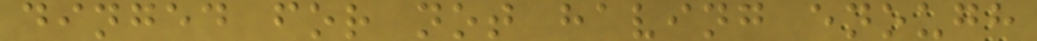dinged for not having enough
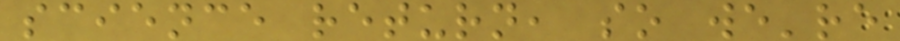science return, so we're
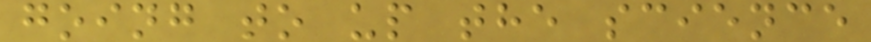going to up the science
